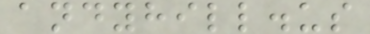andyhill.us
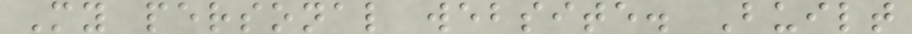My personal website. Built
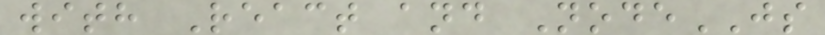with React and NodeJS
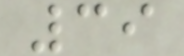39
